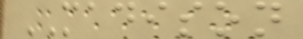MADISON
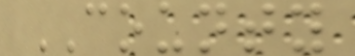COUNTY
